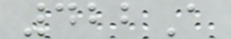422A
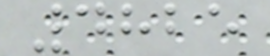4825
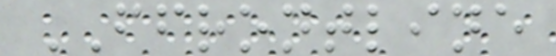FFRONTLINE
